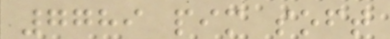7789 pim soft
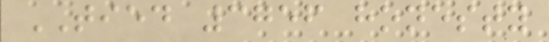TIED 3756 honesty
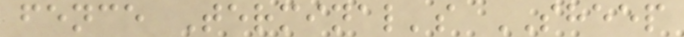fence Terminal's SHEEP
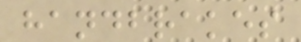handbrakes
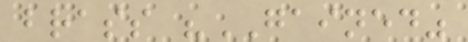brass "GAINED"
